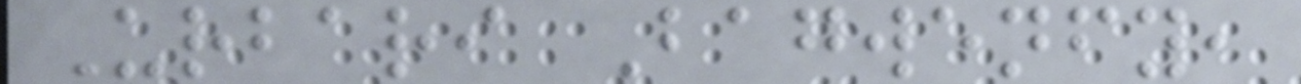Urbari Bagwenfy,
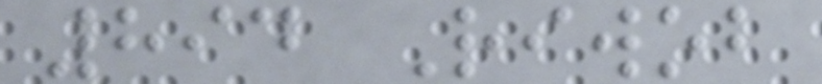894 Riwob
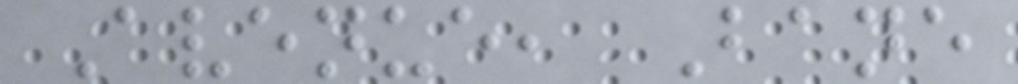Avenue, Bane
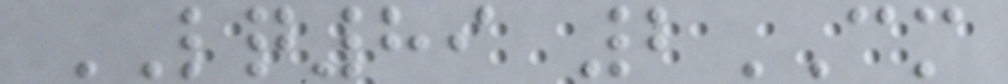LQ89 2CM
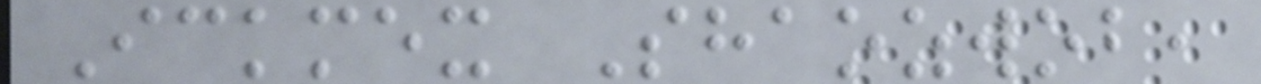Ickmex Shaozwob,
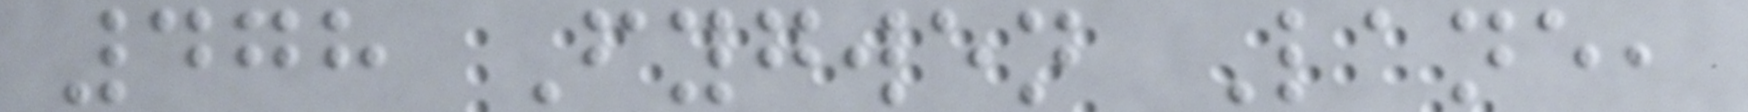478 Fygwen Lane,
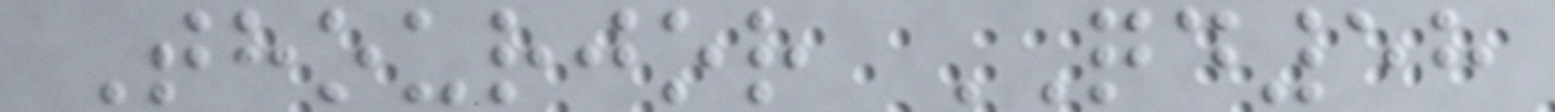Thourjor QD58
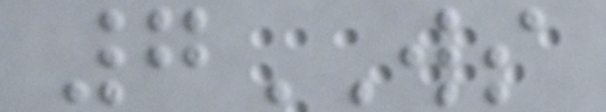7WS
